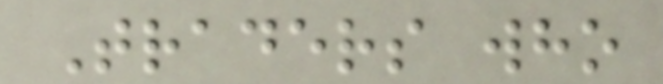Traders who
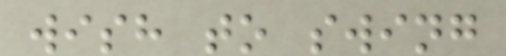wish to swing
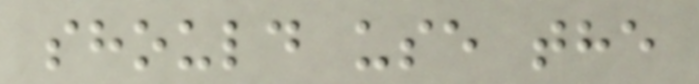should use the
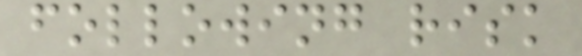following risk
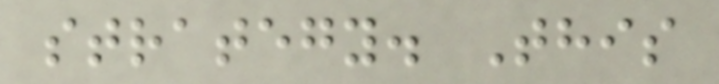strategy. This
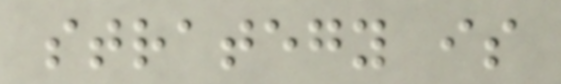strategy is
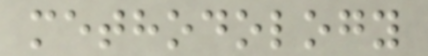methodology
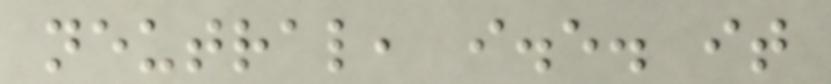neutral, i.e. it
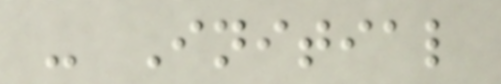- Initial
